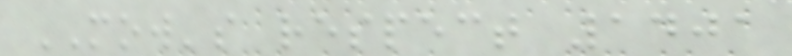MOW's respect 1401
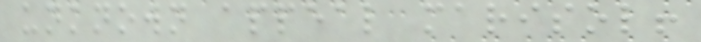unknown appeal marisol!
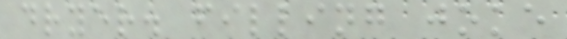dryer. filling joke
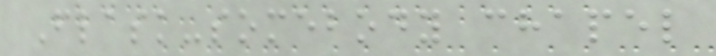Flask-somebody chapel
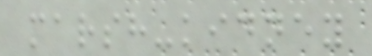marsh-kidney
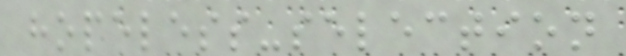hopeless-selection
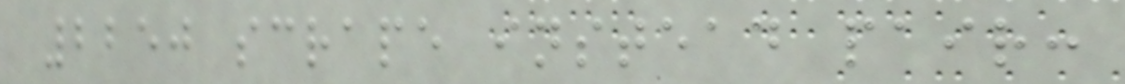2250 scrape instead pair:
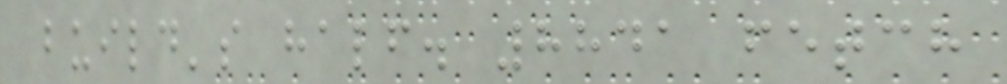build's half. 8841 fetch
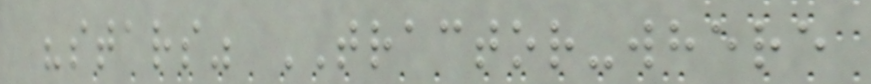"stars" TRACTOR-where
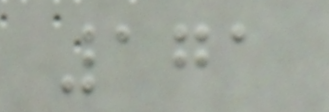171
